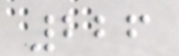226
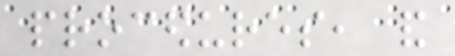procedures, and
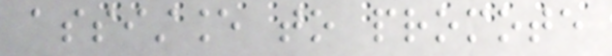assistance to promote
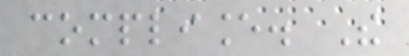compliance. The
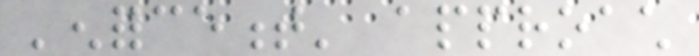'enforcement' approach
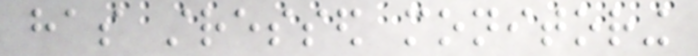has stressed monitoring
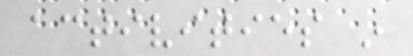activities in
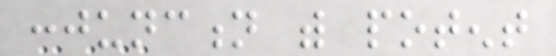conjunction with potent
